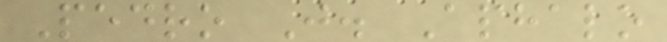Pedro J. Aphalo
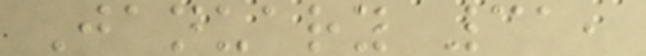January 31,
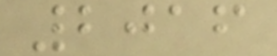2016
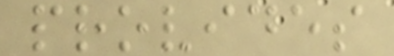provides
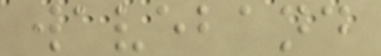waveband
